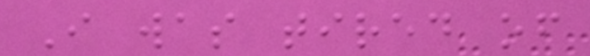I was tired of
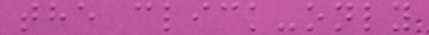the click-only
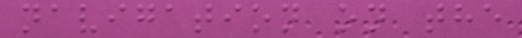navigation on the
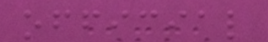official
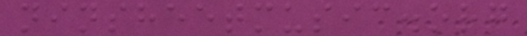ninsheetmusic.org
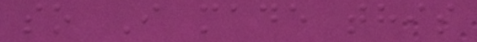so I made this
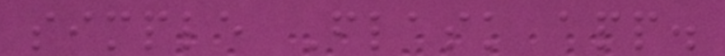simple Flask app.
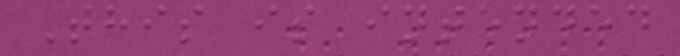This is intended
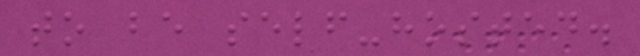to be self-hosted.
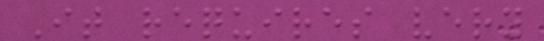It requires very
